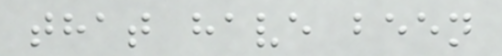that have been
